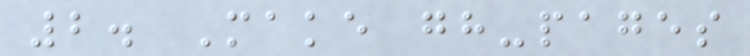2. Make gh-pages
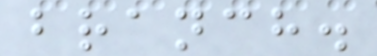branch.
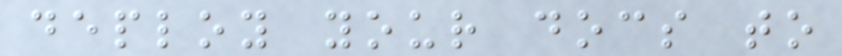deploy your docs to
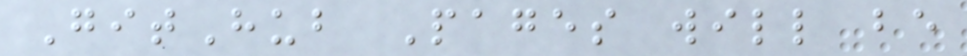GitHub Pages will be
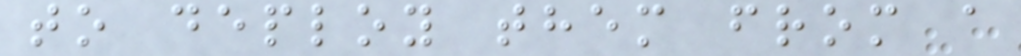to deploy them from a
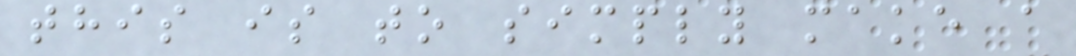this is to simply make a
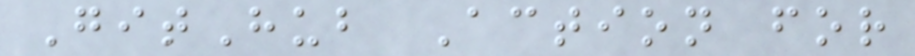GitHub Action for
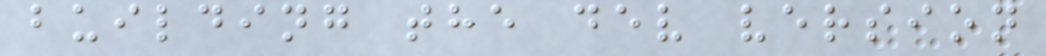building the dev version
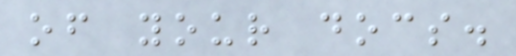of your docs.
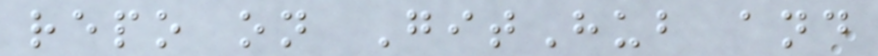repo on GitHub and
